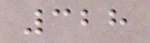328
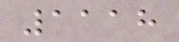1118
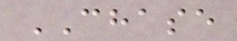CHASE
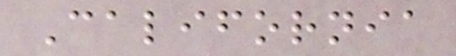California
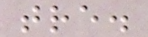tre.
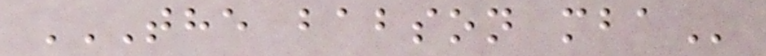THE BABSON MBA
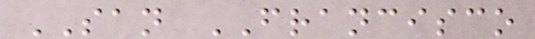SAN FRANCISCO
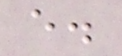e.
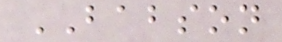BABSON
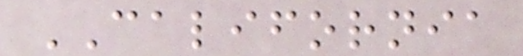CALIFORNIA
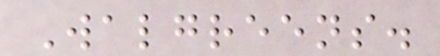Walgreens.
